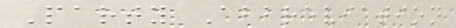Party Abbreviation
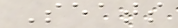Seats
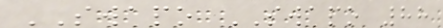SWAPO SWAPO 88
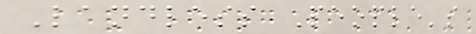Landless People's
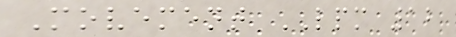Movement LPM 12
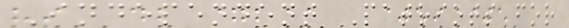Independent Patriots for
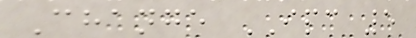Change IPC 5
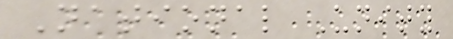National Unity
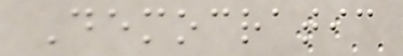Democratic
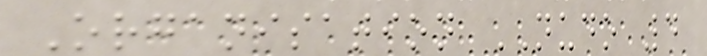Organisation NUDO 4
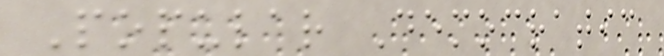Popular Democratic
